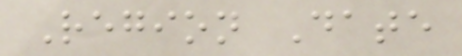Region Date
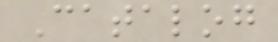Catalog
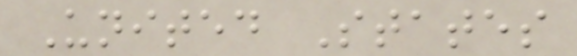United States
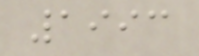1993
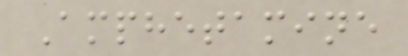Amphetamine
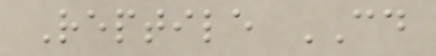Reptile CD
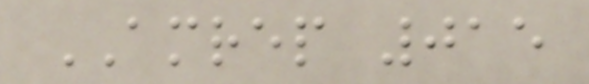AMREP 015
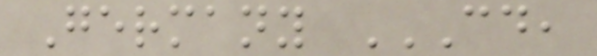Germany CD,
